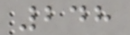248
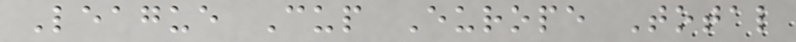League Cup Europe Total
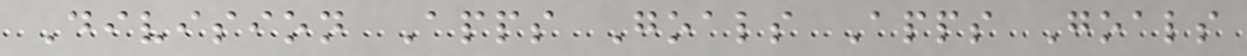Division Apps Goals Apps Goals
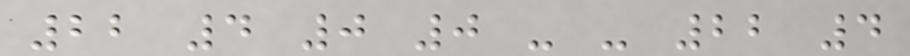22 4 0 0 - - 22 4
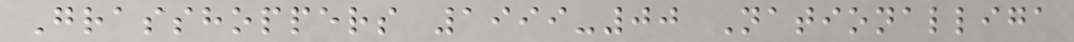Grasshoppers 1999-00 Nationalliga
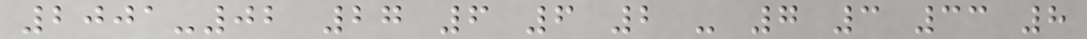2001-02 27 6 6 2 - 7 3 33 8
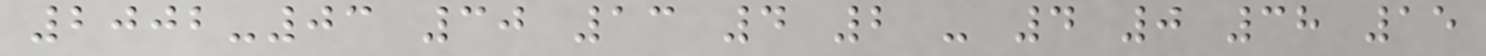2002-03 30 13 4 2 - 4 0 38 15
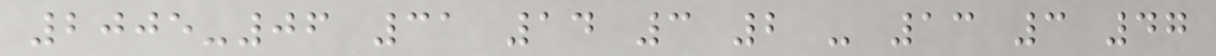2005-06 31 14 3 2 - 13 3 47
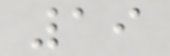19
